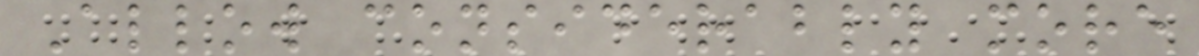Allow considerably more
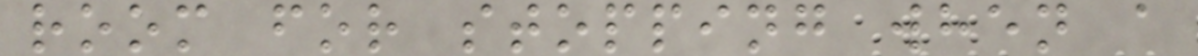room for stopping when a
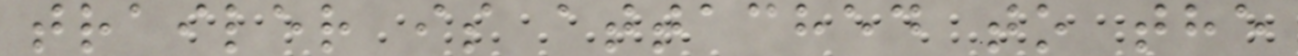trailer is attached to the
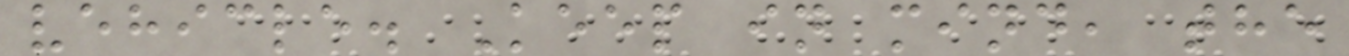vehicle. Keep in mind, the
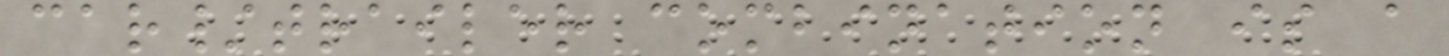car/trailer combination is a
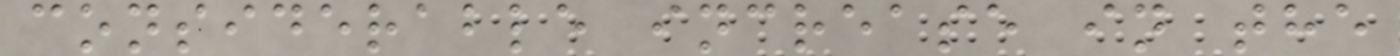considerable increase in the
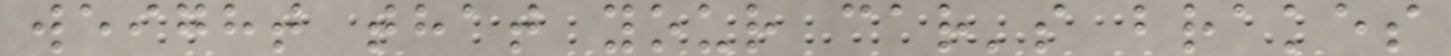weight that your car's brakes
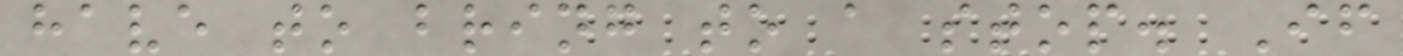have to bring to a stop. If
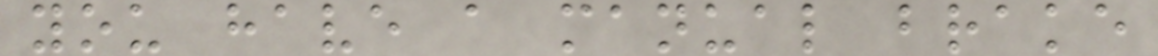you have a manual brake
